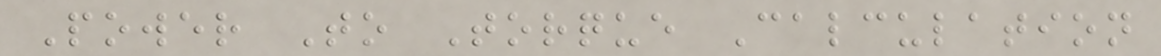Power To Torque Calculation
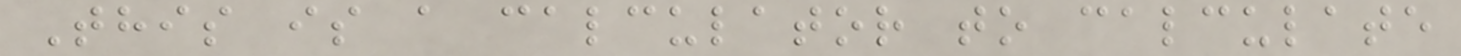This is a calculator to calculate
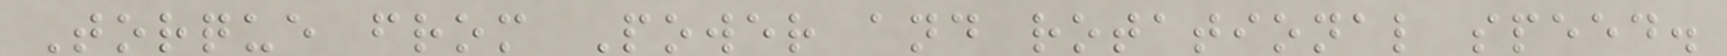Torque from Power and rotational speed.
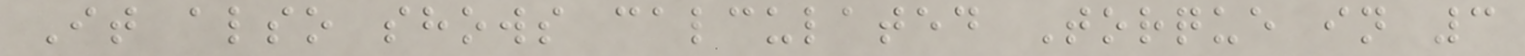It also shows calculated Torque in 3
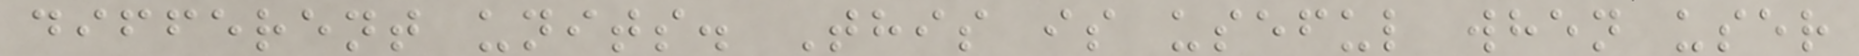different units. This is useful when user
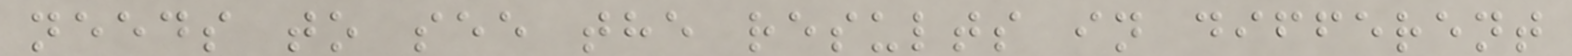needs to see the results in different
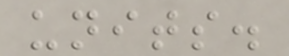units.
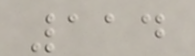114
